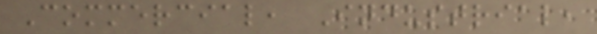Commercial, Industrial,
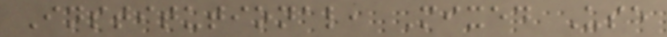Institutional, Mixed Use
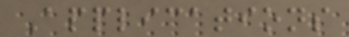Applications
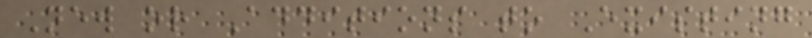New or Additions to Existing
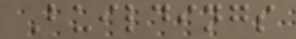Buildings
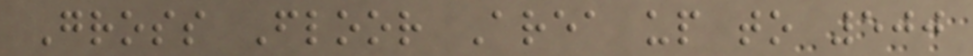Gross Floor Area up to 500
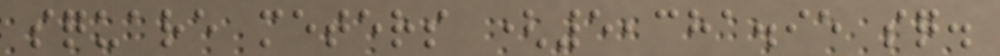square meters (5,381.95 sq.
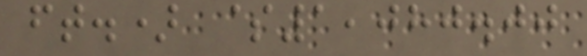ft.) $1,080.00
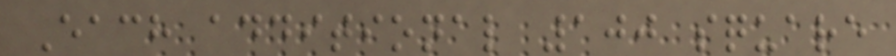Each additional 100 square
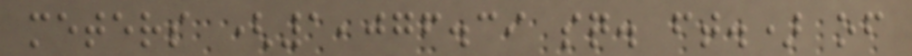meters (1,076.39 sq. ft.) of
